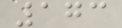173
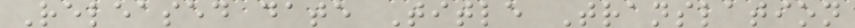Released date Title Translation
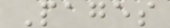Pages
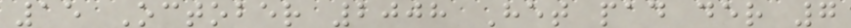15 October 2008 Het pad der 7
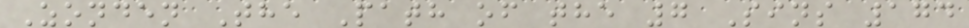Zonden The Path of the 7 Sins 174
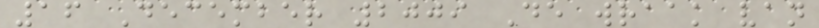16 December 2009 De wraak van
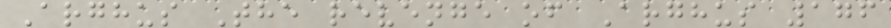Arghus The revenge of Arghus 176
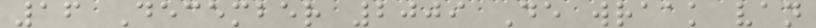16 December 2009 De wraak van
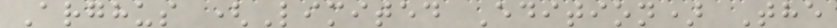Arghus (Limited Edition) The
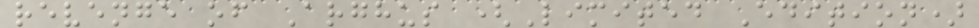revenge of Arghus (Limited Edition)
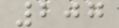207
